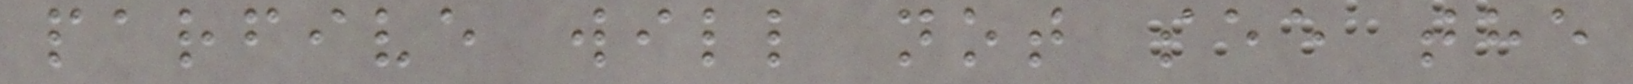parfive will not see the
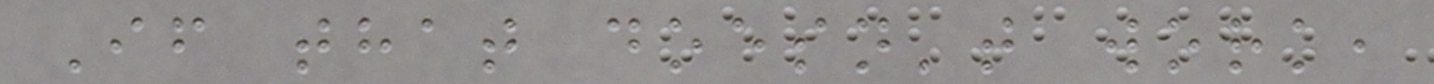If that doesn't work,
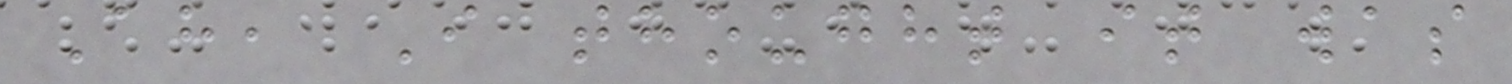Ah, I thought it was
